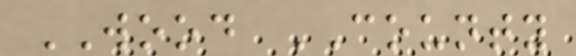WOOD COUNTY
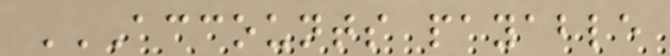ACCOUNTS PAYABLE
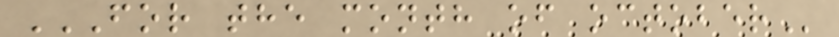FOR THE MONTH OF OCTOBER
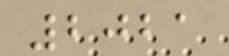2021
